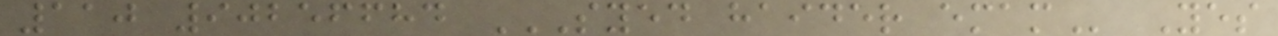110 90256684 SYED HAIDER EMAM Yes
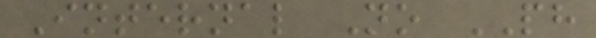Internal No PH
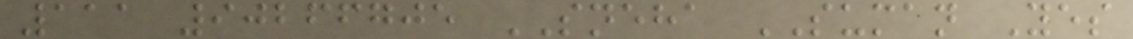111 90266705 SNEHA SUMAN Yes
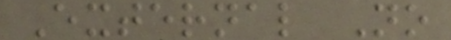External No
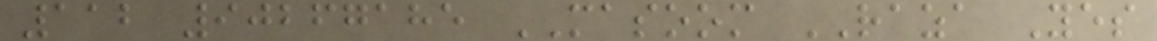112 90267185 MASOOM RAZA Yes
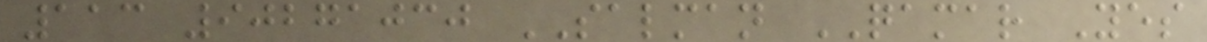113 90271030 SALMAN QAMAR Yes
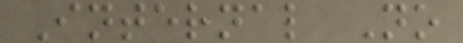Internal No
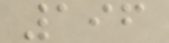196
